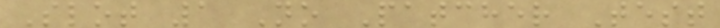Slot 1 No Patcher Test
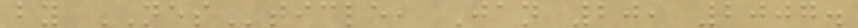by NESticle, Jan 20, 2007.
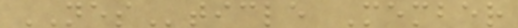NESticle Member
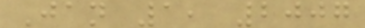Jan 1, 2007
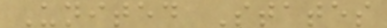United States
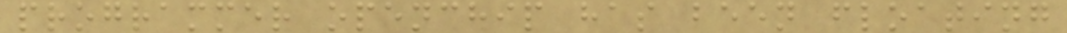programmer openchip has been floating
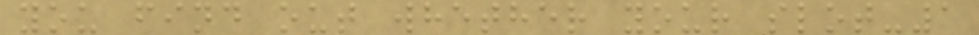you find out whether your slot-1
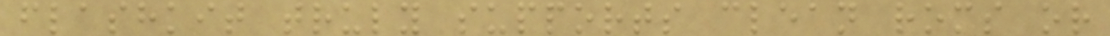flashkit truly supports clean roms or
